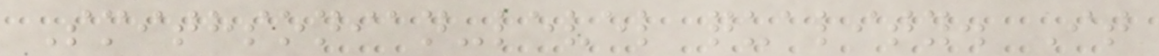Smithsonian-level quality. It
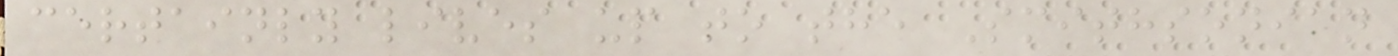certainly lives up to the Smithsonian
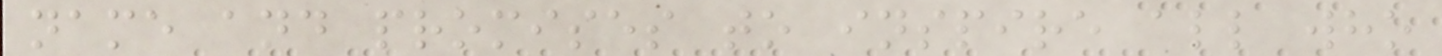name and promises to inspire all who
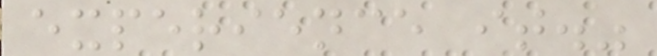experience it."
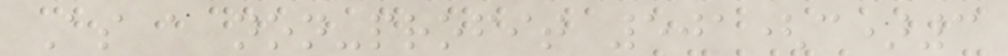As a non-profit 501(c)3
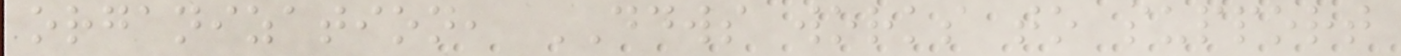organization, DDWS works to support
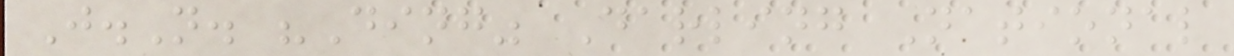J.N. "Ding" Darling National
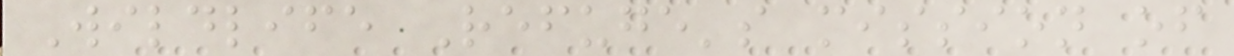Wildlife Refuge's mission of
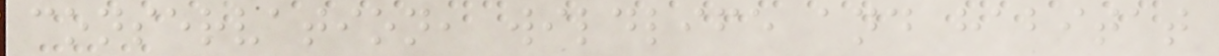conservation, wildlife and habitat
